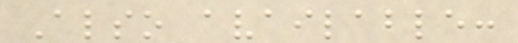Also available:
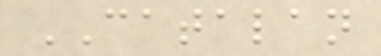CATALAN
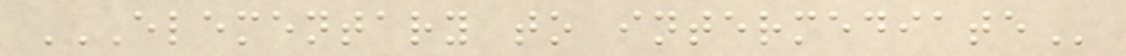ELEMENTARY TO INTERMEDIATE
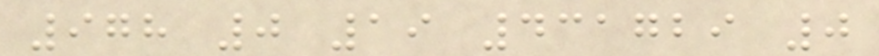978 0 19 431729 0
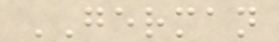GERMAN
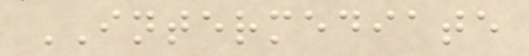INTERMEDIATE
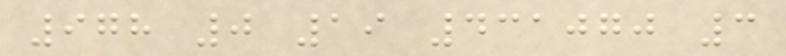978 0 19 431070 3
